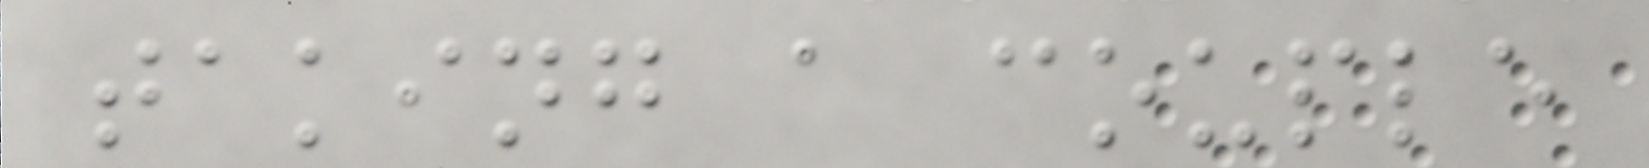taking a couple
